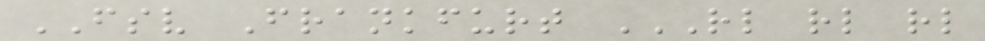FSV Frankfurt RL RL RL
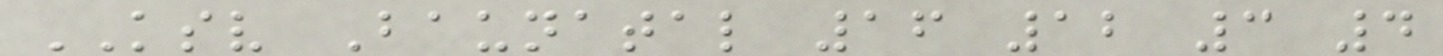KSV Baunatal 16 12 3 4
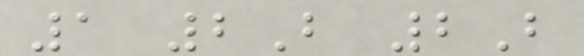1 2B 2B
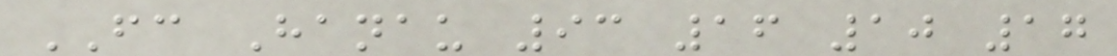FC Hanau 93 16 10 17
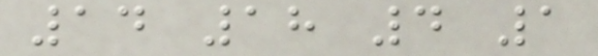14 18 4 1
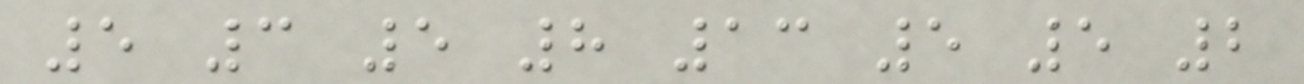5 3 5 8 13 5 5 2
